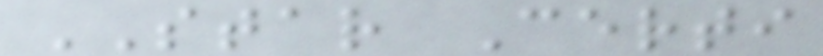STAR Certi
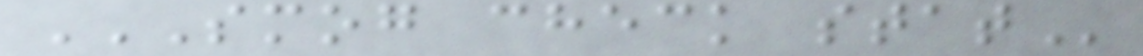SMOG CHECK STAT
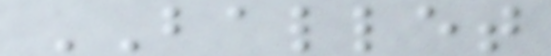BALLET
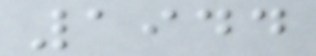1944
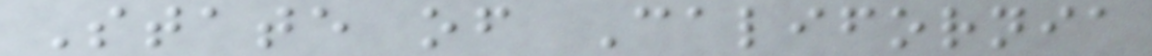State of California
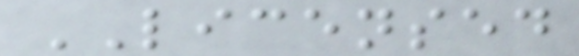LICENSED
